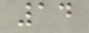14
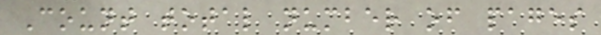Count total number of pages
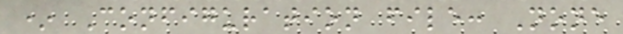* Configuration file: None
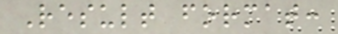Result format:
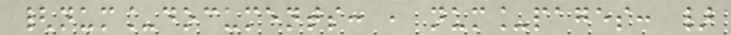{num_documents: , num_pages: }
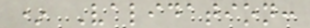* Validation:
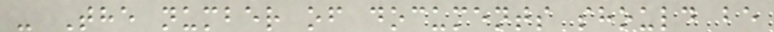- The number of documents should be
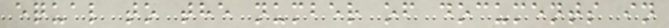equal to the number of documents in
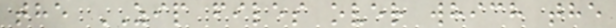the ZIP files over which the
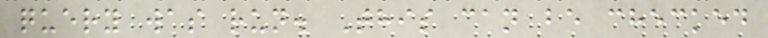query was run. This can be checked
